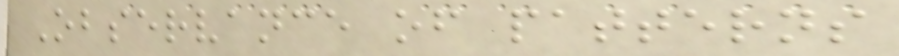Observance of patterns
